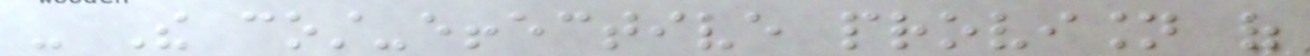- The cost-effective provision of
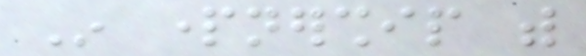In partnership with
